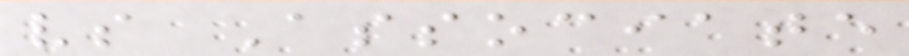vs Associate
